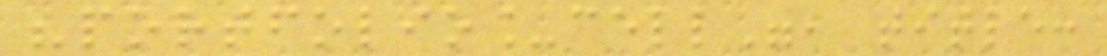"portfolio_cell", title:
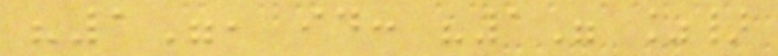"1", id: "1" %}
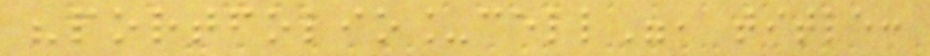"portfolio_cell", title:
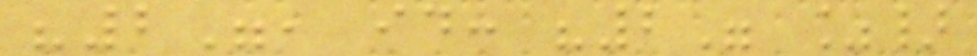"2", id: "2" %}
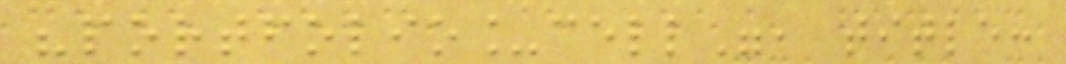"portfolio_cell", title:
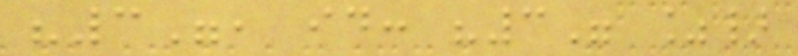"3", id: "3" %}
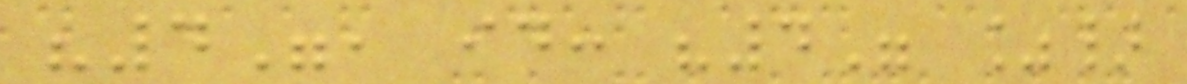"4", id: "4" %}
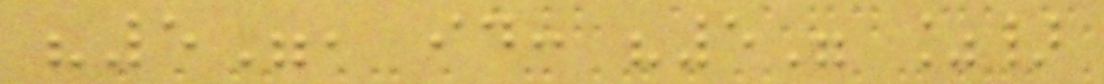"5", id: "5" %}
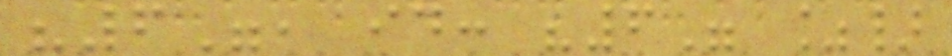"6", id: "6" %}
